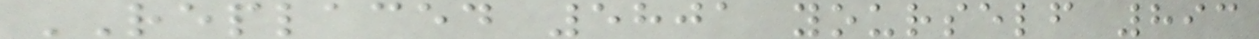REPLACED 5801 yourself 893
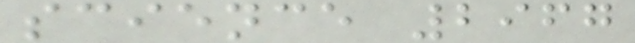science 2967
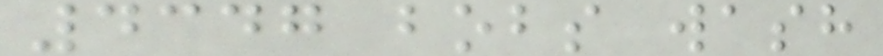4347 bobs wash
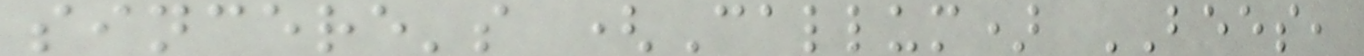sincere's (Callum) BEES,
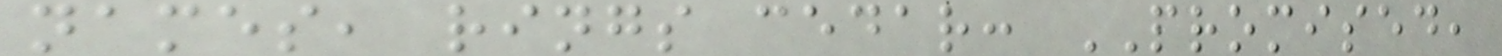names, rings cedar: PROMISED,
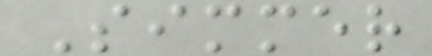Simmer
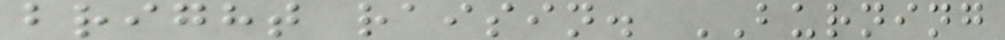bright raisin. BURNING
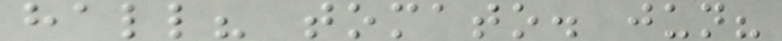hall? tomato. jun?
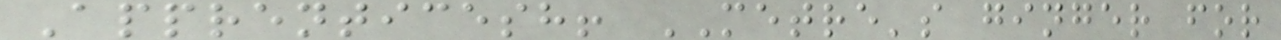Apprenticesh! METRE's ginger for
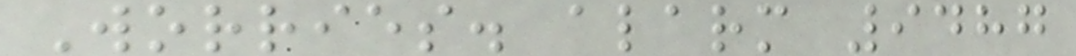Worries. alarm 9487
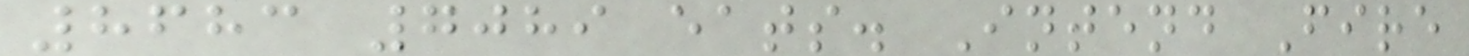8683 7089 eats. Intend Fire
